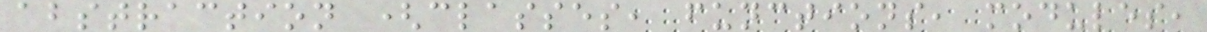abstraction (classes, functions, modules,
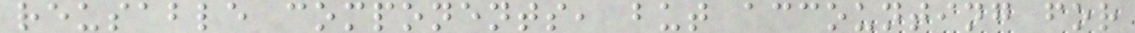reusable components, but accounting for
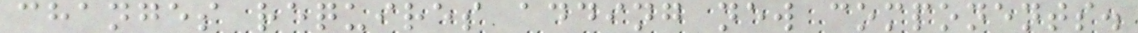changes requires adding new components.
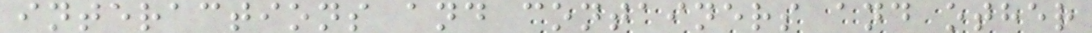interactions and containers and other
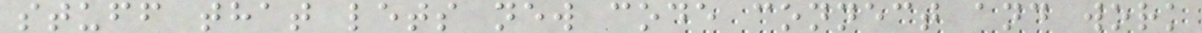stuff that lets new code connect and work
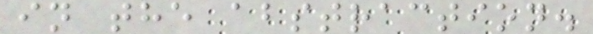in the abstraction.
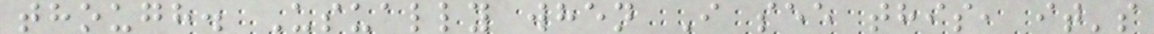though. Usually when I see this, it's
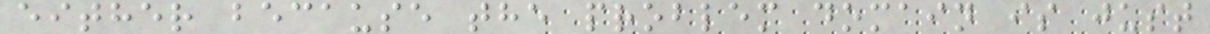either because the problem domain is just
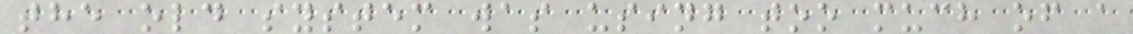the old system was using too much of a
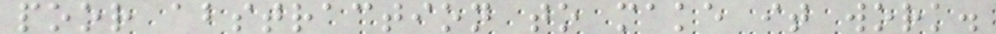poor abstraction to make it work.
